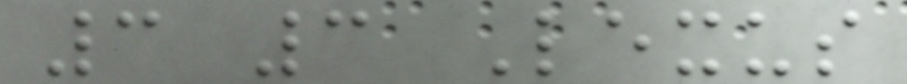3 3 Lexus
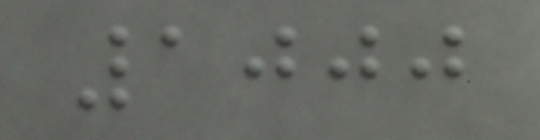1000
